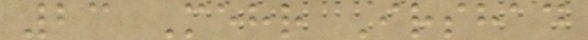23 Mehr Irshad
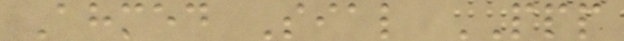Ahmed Sial PPP
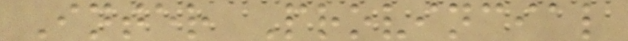Inter Provincial
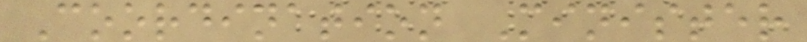Coordination Minister
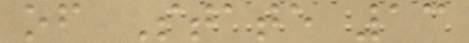of State 13
